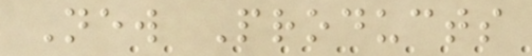New Products
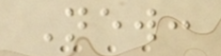New:
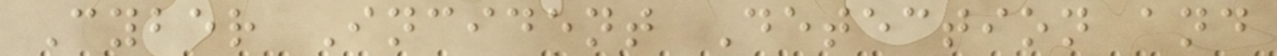Cyber Incident Detection and
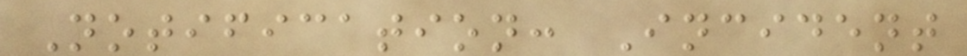Notification: Incident
